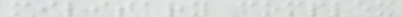military complex
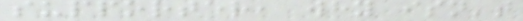supporter, why isn't
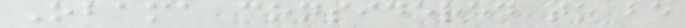Obama considered to be
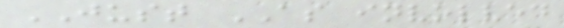JUST AS involved
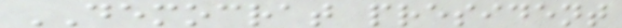DEMOCRAT president
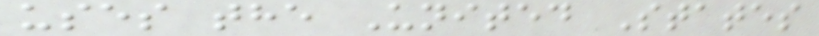uses the United States
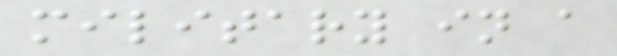military in a
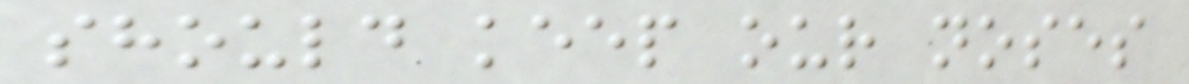should keep our noses
